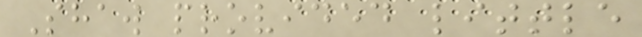Shaw provided little
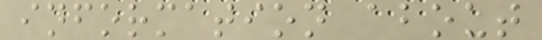information about
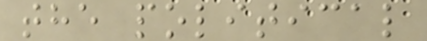the political
